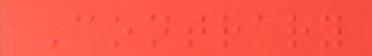Contrary
